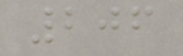206
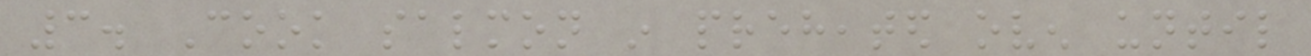3. Cook salmon in preheated oven until
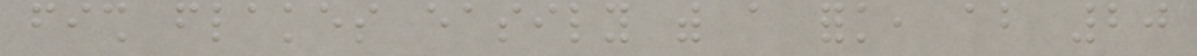fish flakes easily with a fork, about 20
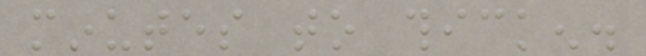minutes to thicken.
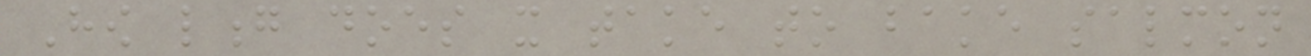How long does it take to bake salmon
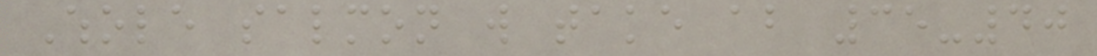Whole salmon will take about 35-40
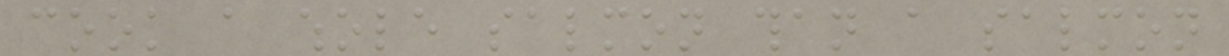cook a whole salmon than a salmon
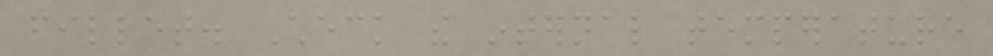fillet. Check the internal temperature
